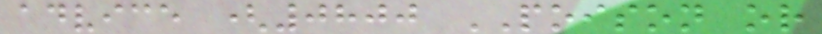advice (0800 POISON or
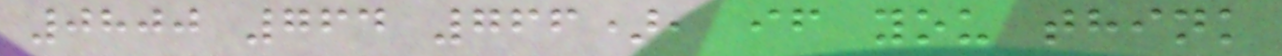0800 764 766), if you think
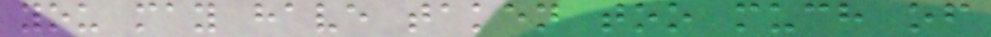you may have taken too much of
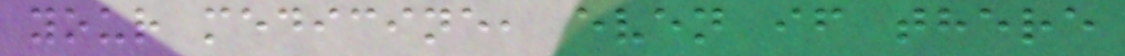your medicine, even if there
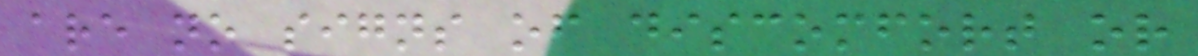are no signs of discomfort or
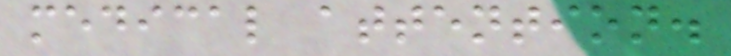medical attention.
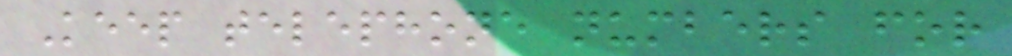Keep telephone numbers for
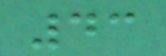43
